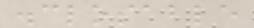disclosable
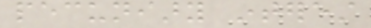pecuniary interest
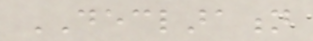DECLARATION
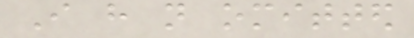I have not omitted
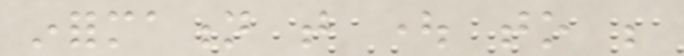information that ought to be
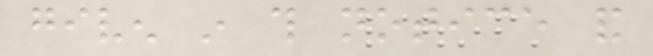given in this notice and
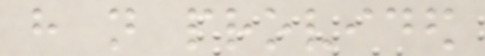have not provided
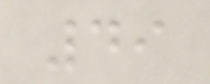49
